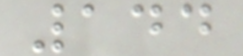144
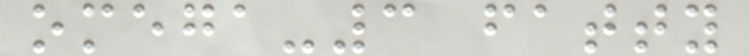omega-3 fatty
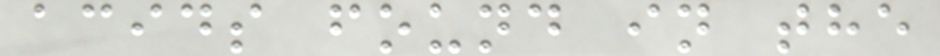acids found in the
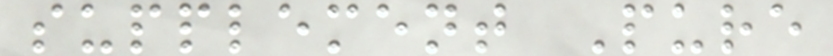supplement Pure
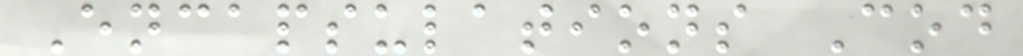Encapsulations Cod
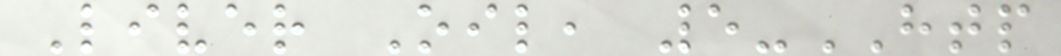Liver Oil, 5-HTP
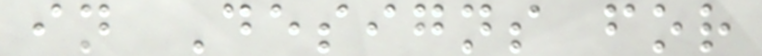in Designs for
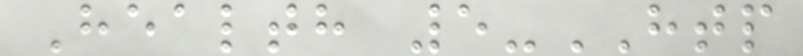Health 5-HTP
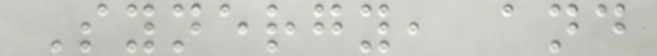Synergy, and
